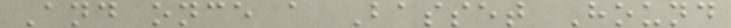And once a Basset Hound
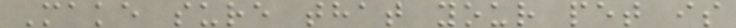Make sure that your pet is
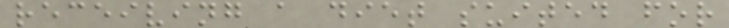receiving a diet suited for
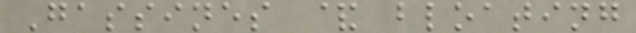Gassines & bloating
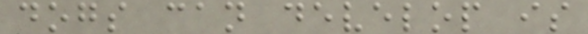dogs can develop is
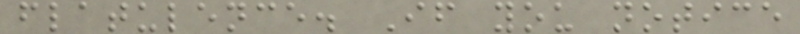flatulence. If you notice
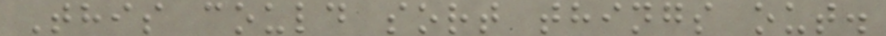This could sort things out.
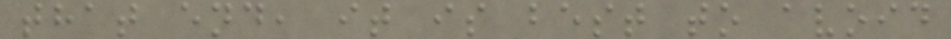that end, it is best to avoid
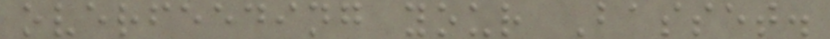overfeeding your Basset.
